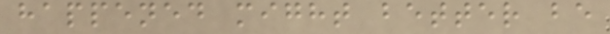happened might better be
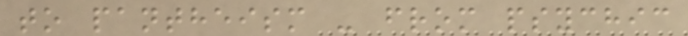to pantheism - from psychic
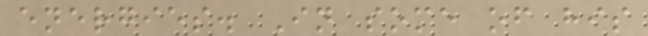energies. In some of his
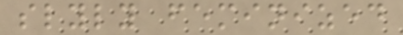slyly feminized
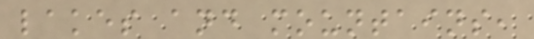lakes and mountains,
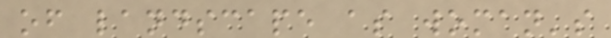of landscape as woman's
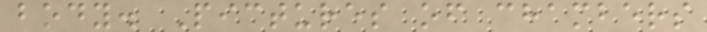body. Pictures of chambers
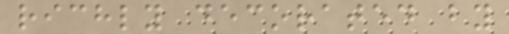richly decorated by
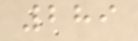289
